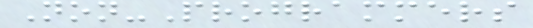Non-Programmers
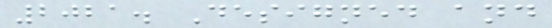2021. Designed and
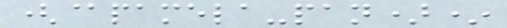(@pamela-pan)*
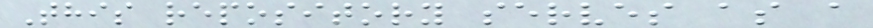This repository serves as a
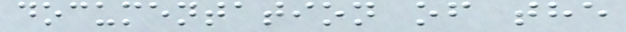documentation of the
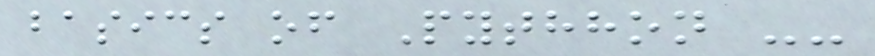basics of Pythhon --
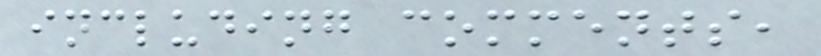including comments,
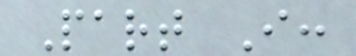Part I:
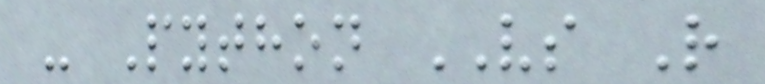- Python VS R
